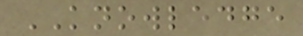KNOWLEDGE
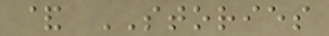& STORIES
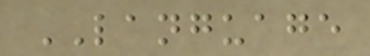LANGUAGE
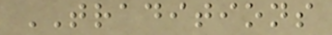TRADITIONS
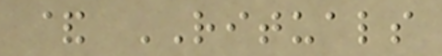& RITUALS
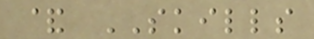& SKILLS
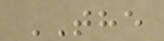THE
